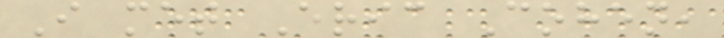I met Eric Cohen,
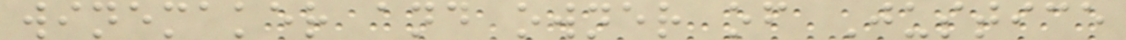winemaker and owner of Justice
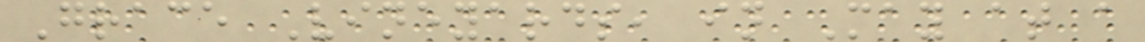Grace Vineyards, in May at a
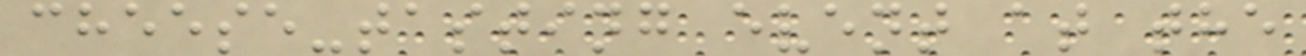cheese-tasting event at the
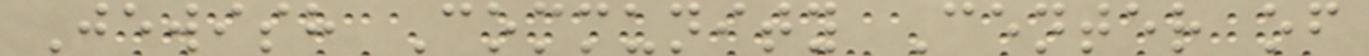Jewish Community Center of
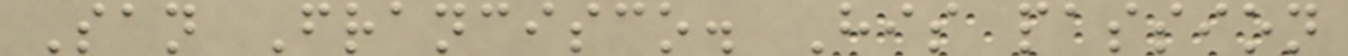San Francisco. His passion
